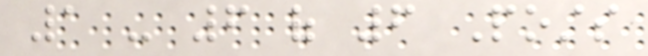1 - 6 of 6 Posts
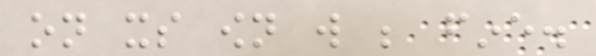on its own will be fine.
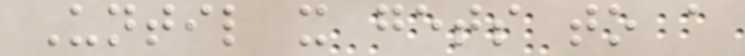Until it gets to a
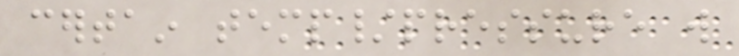certain temp/pressure will
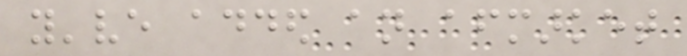you've added an aftermarket
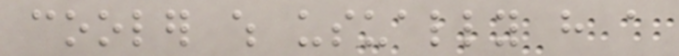cooler which usually have a
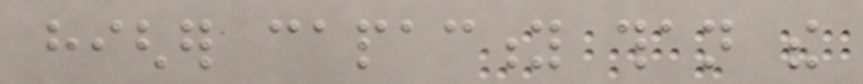higher capacity than the
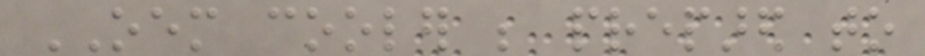OEM cooler be prepared to
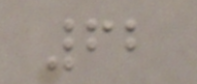62
